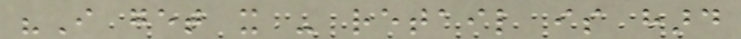"I get it - retail is hard
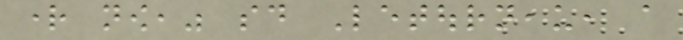right now," said Letourneau, a
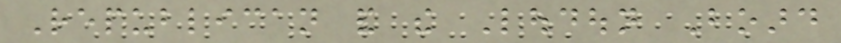Republican and the Loudoun Board
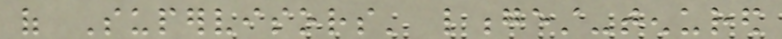of Supervisors' longest-tenured
